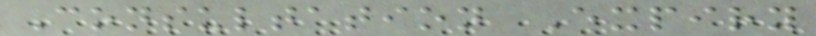Consultation Expiry
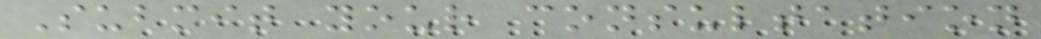Submit your consultation
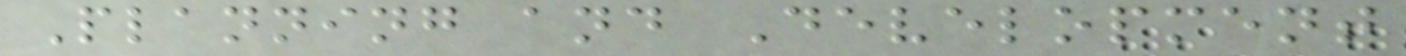Planning and Development
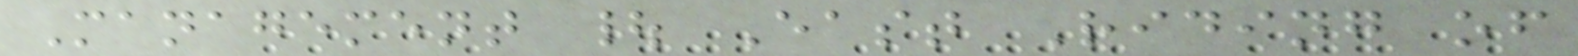Management | East Riding of
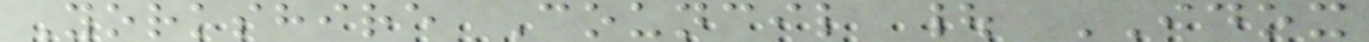Yorkshire Council | IDOX
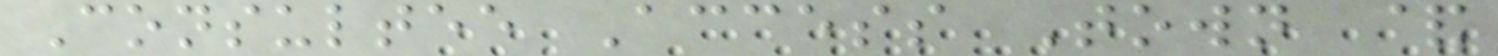Consultee Access Town &
